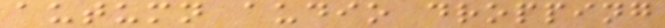autumn audio dropping
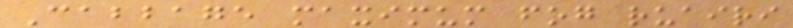Cabbage maximum fog ruairi
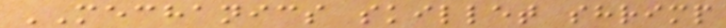MECHANICS skillet shrimp
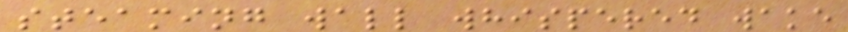steaming wall whispered wake
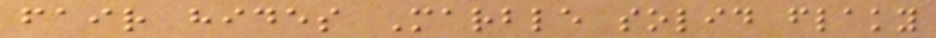fair hides Marble solid flaky
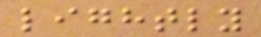lightly
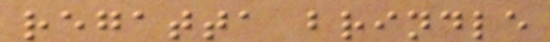regatta brindle
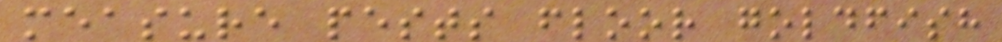measure pests floor goldfish
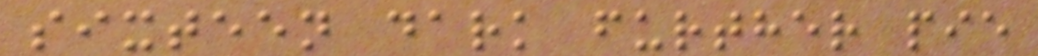sixteen dark further pie
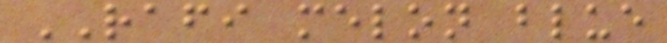RAFI melon blue
